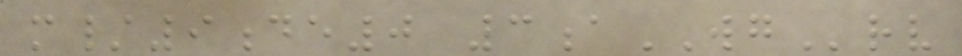m/9de0 3aWGrv
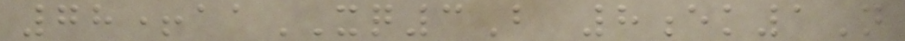78+aaXQ3B 8ek1N
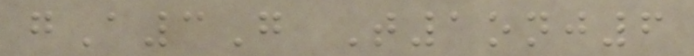gA3G T1onj6
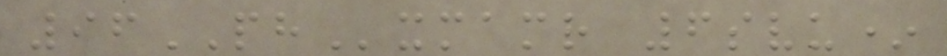96PHxmamr 6svu*
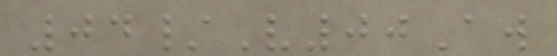04/V00Aw
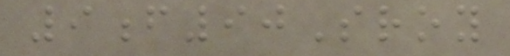9f90Sroy
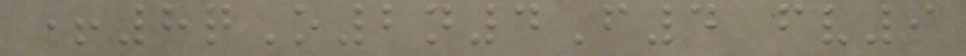+8qO2n4F4 fv9
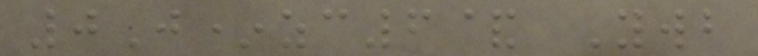0J*zc6& Ywb
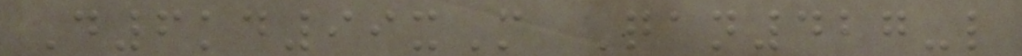D6kd99xM Qan427-l
